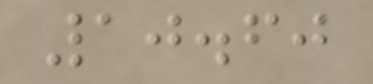10.60
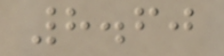8.60
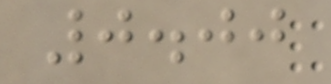0.00
